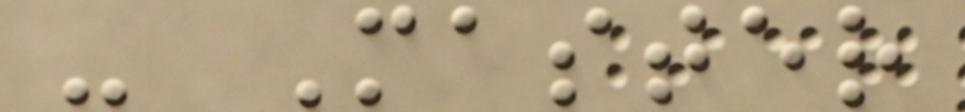- Master
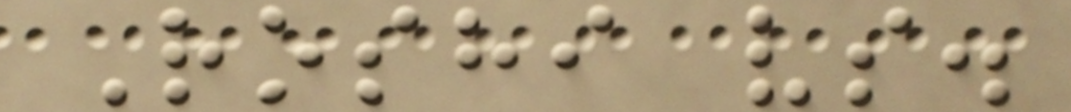Roshi vs.
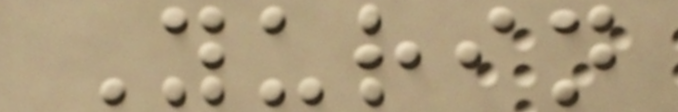Yurin
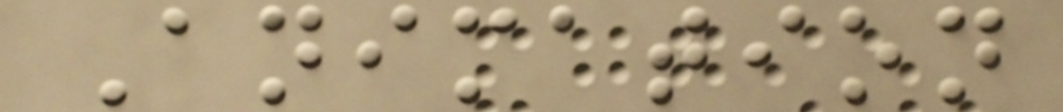Animation
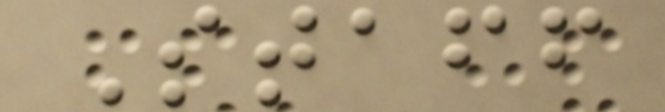Staff
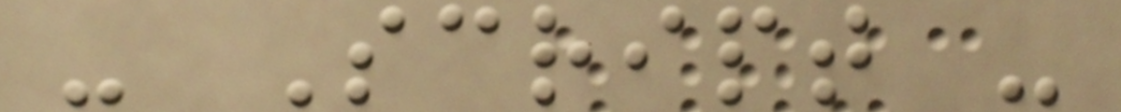- Script -
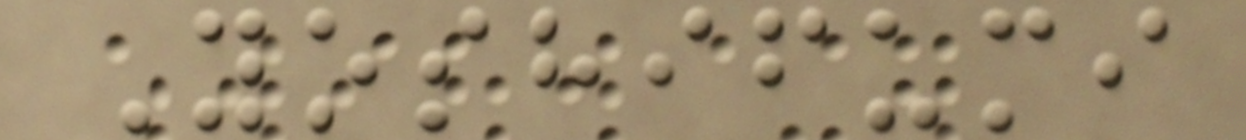Yoshifumi
